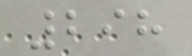298
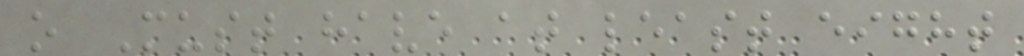o Must have at least eight
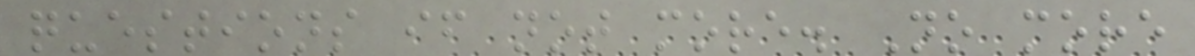questions if not more. No more
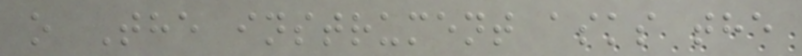o The instrument asks the
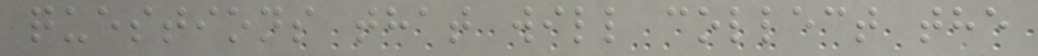questions that will collect the
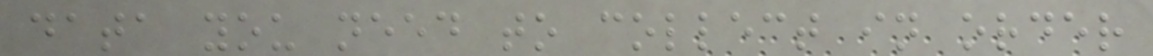data you need to collect in order
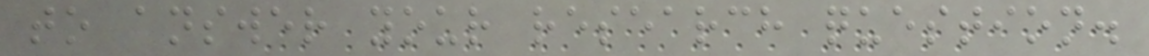to answer your research question.
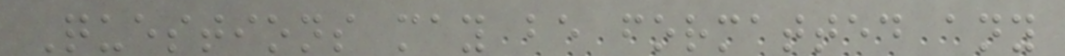Questions may be formatted any
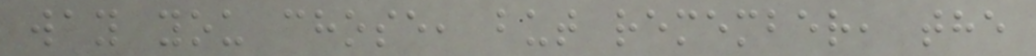way you chose, but remember, the
